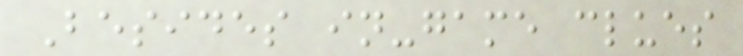Besides in-game clues
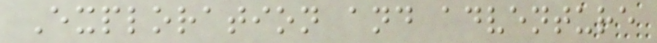Exploration and adventure
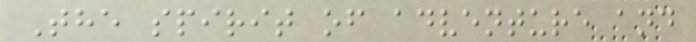The spirit of adventure and
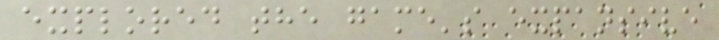explored the game's expansive
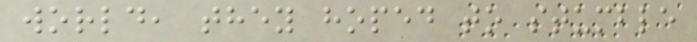world, they hoped to stumble
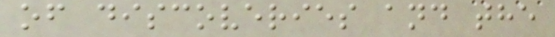of discoveries and the
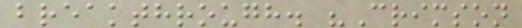breakthrough. "Crimson
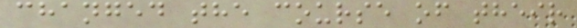changed the course of their
